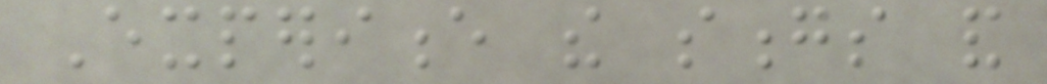Experience the songs and
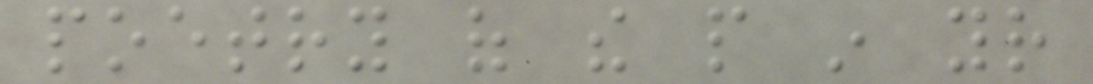poetry of the people in your
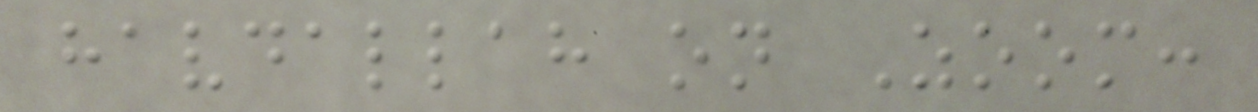havdallah on Zoom:
